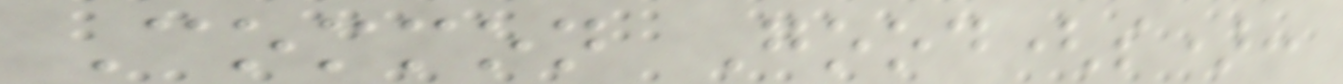Common Good(s):
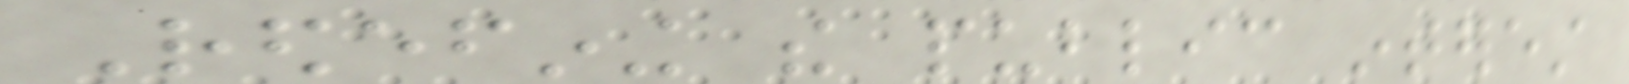Redefining the public interest
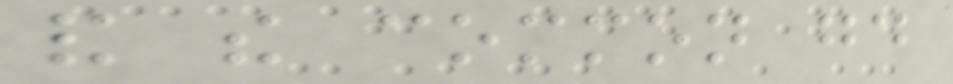and the common good
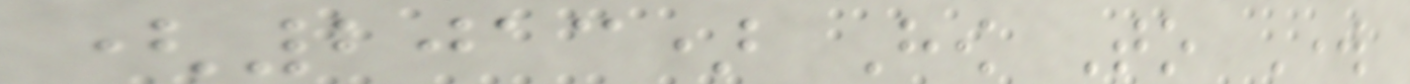(2013) How To Work
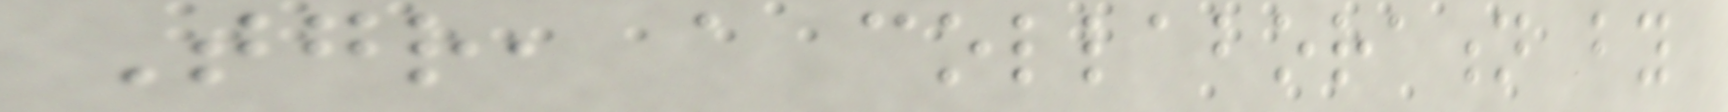Together, a collaboration by
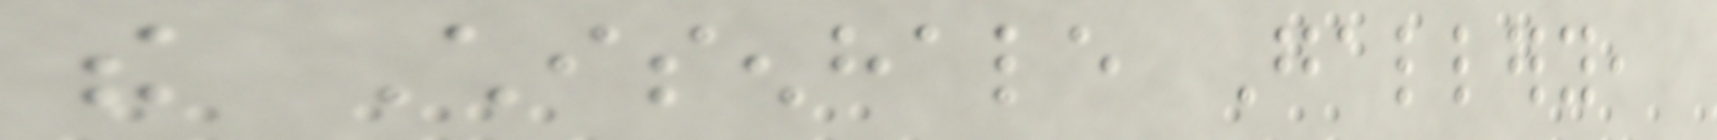the Chisenhale Gallery,
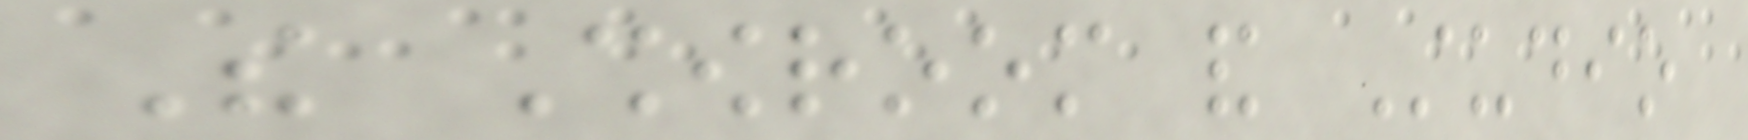The Showroom and Studio
